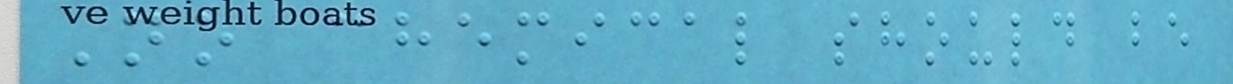No chemical should be
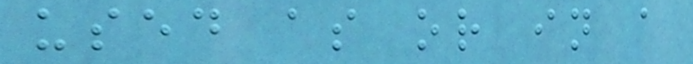used as or in a
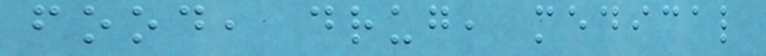food, drug, medical
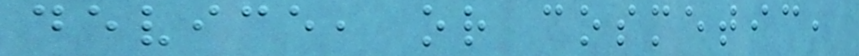device, or cosmetic,
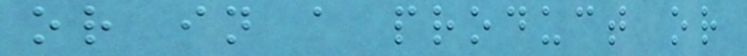or in a product or
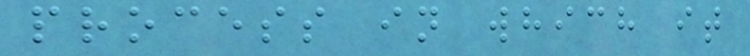process in which it
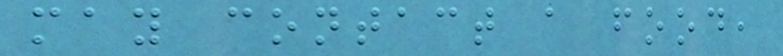may contact a food,
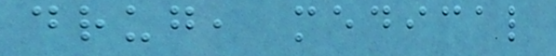drug, medical
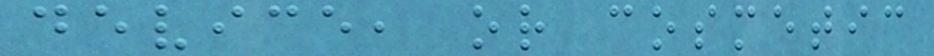device, or cosmetic
